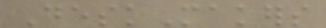DeskMakers
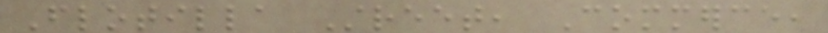Flotilla Street, Commerce,
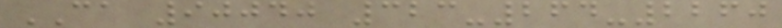CA 90040 323-264-2260
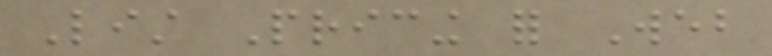List Pricing for Web
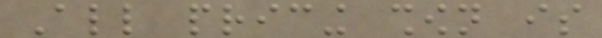All pricing shown is
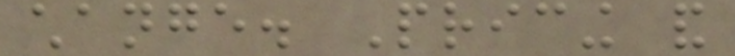change. Pricing and
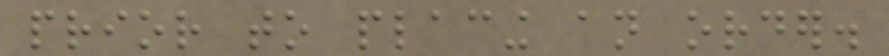prior to placing an order.
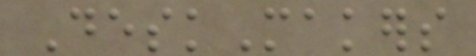DeskMakers
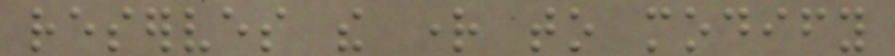reserves the right to modify
